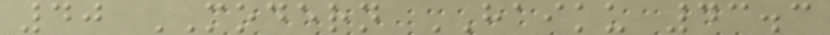40 MODERN HAIKU 43.3
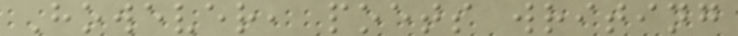However, poets writing
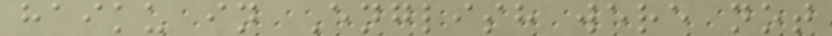haiku in English were not
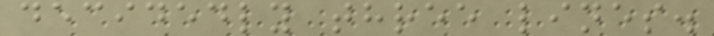decidedly three lines.
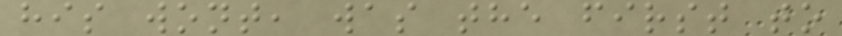his wont, was the first to
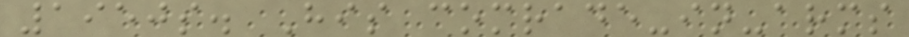1950s. His comrade-in-arms
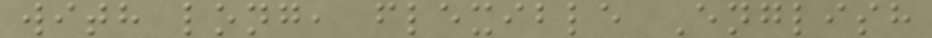with long, flexible English
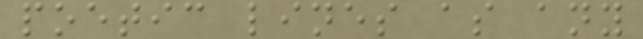poetic lines as any
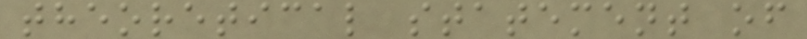theoretical statement of
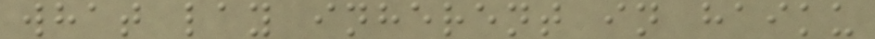what lay inherent in haiku
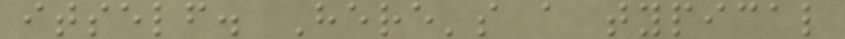itself. Here's a typical
